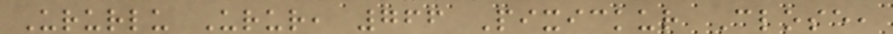Ururlu Urur, 766 Pixickur Close,
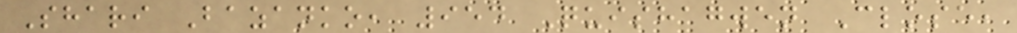Shari Bazanko, 954 Quishagwen Close,
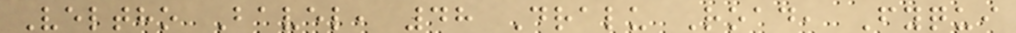Veltho Bavel, 48 Dralu Road, Fyqui
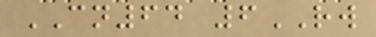CN64 6RW
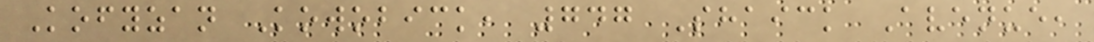Kofyzan Kowobick, 747 Shaick Avenue,
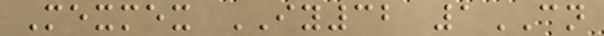Mexmex IY32 1CN
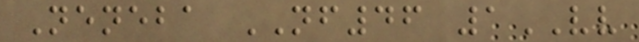Neneba NF46 1VV
